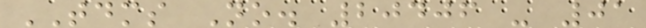TDMS No. 20406 - 01
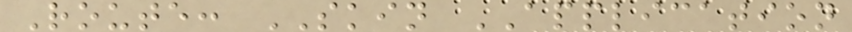Route: SKIN APPLICATION
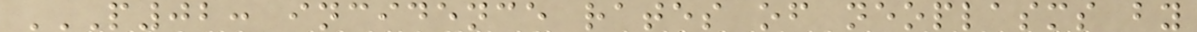P02: INCIDENCE RATES OF NEOPLASMS BY
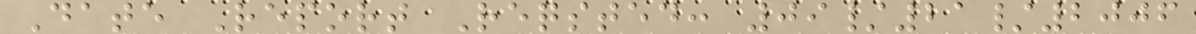Date Report Reqsted: 09/21/2006
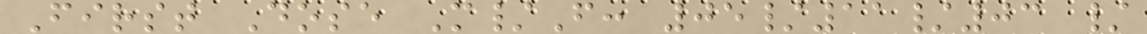First Dose M/F: 05/11/03 /
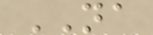NA
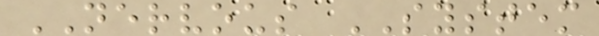NERVOUS SYSTEM
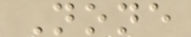None
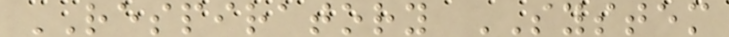RESPIRATORY SYSTEM
